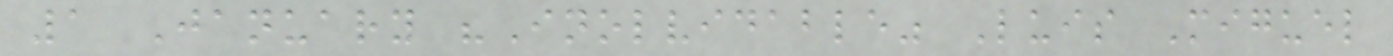1 January "Inolvidable" Luis Miguel
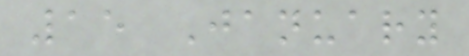15 January
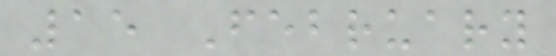15 February
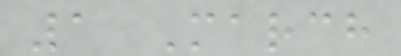1 March
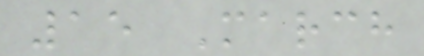15 March
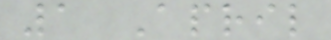1 April
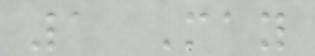1 May
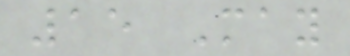15 May
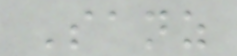Sanz
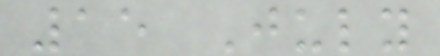15 July
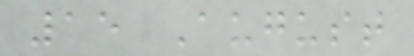15 August
